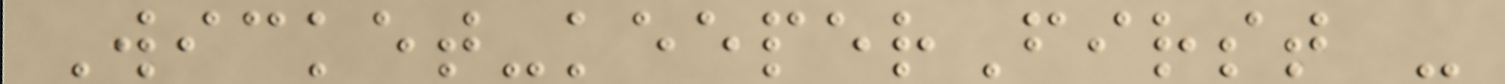Wicket-keeperFirst -
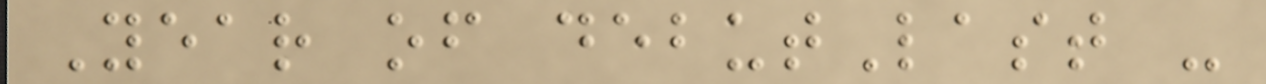Year of debutLast -
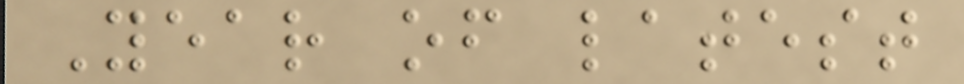Year of latest
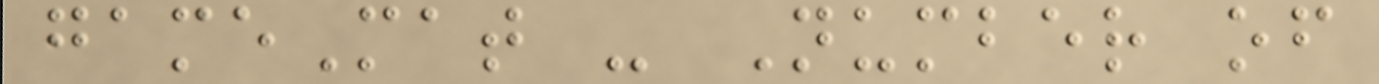gameMat - Number of
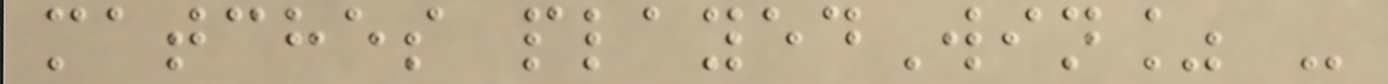matches playedWin% -
